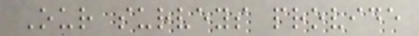Our surveys provide
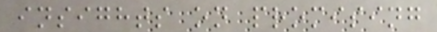insights on promising
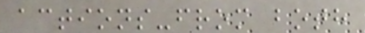actions-from both
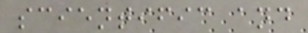scientific and
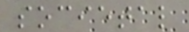societal
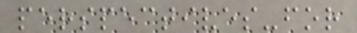perspectives-for
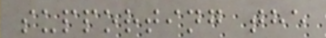supporting the
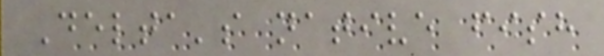Delta's native fish
